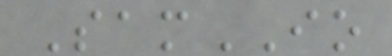SamIO
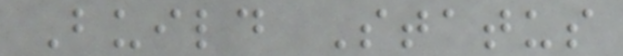Build Status
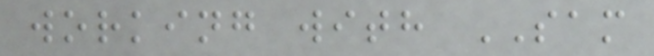working with SAM
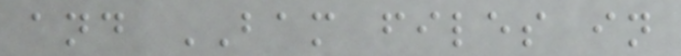and BAM files in
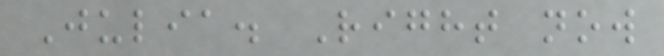Julia. Right now
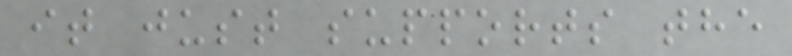it just supports the
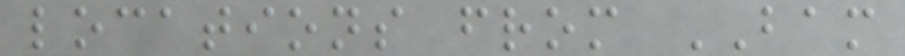locations from BAM
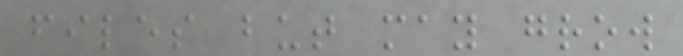files but may grow
